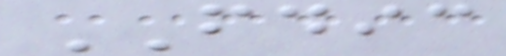FDIC
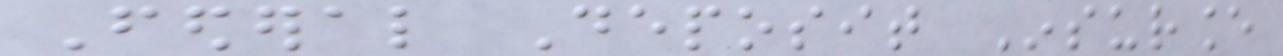Federal Deposit Insurance
